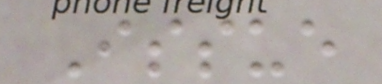Issue
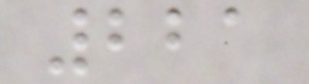221
